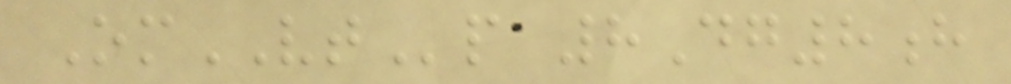OmVTp 8Dg8h
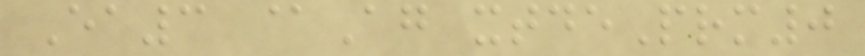Ea3 @Ag xtdePrm0
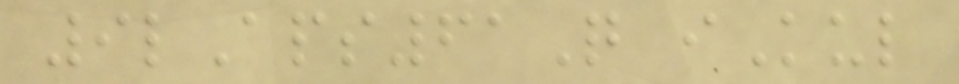9lAps61Q iKul
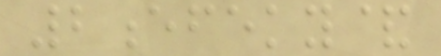2efeky&
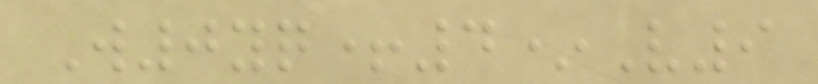W0yq+4*V9
